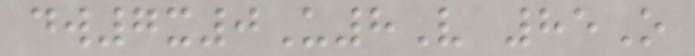dw7x0U8V 85O
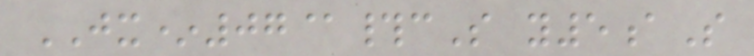JX*07@#cS y5aS
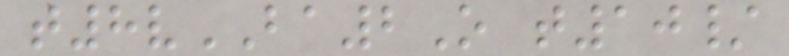t8vBA2O t10/
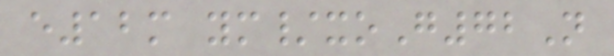e12m ym/xoG72N
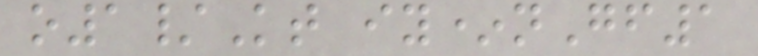o1/Kt iy*nGf1
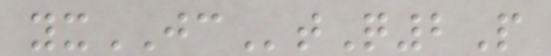yxJCtQ2P
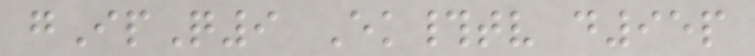gIpQ9 Ek#tv d95p
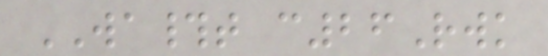WA#t c26Rwk
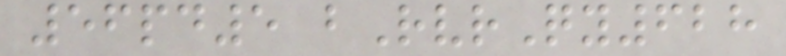56pd5 bRvrQy628
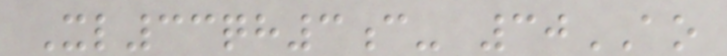Xl33qh3c- 30AO
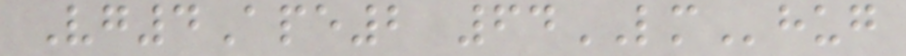Vg4Ape2 64LMhug
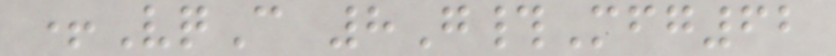+VqC 8G#Mfg62
